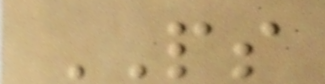PS
